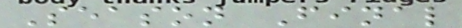Season Final
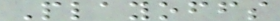Playoffs
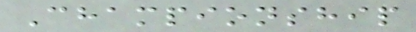Championship
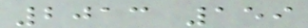2013 159
